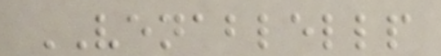VENABLELLP
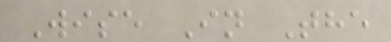Wise In The
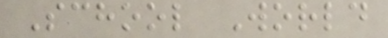School World
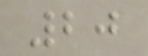20
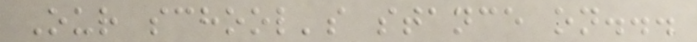Our school's stance on...
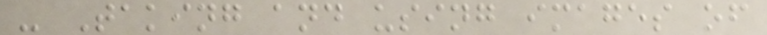- Taking and using images of
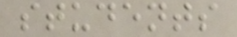students
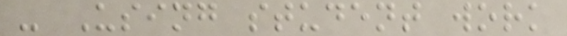- Using student work
